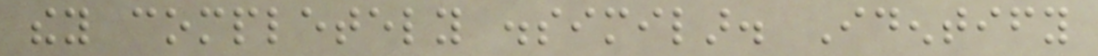they completely dissimilar. Identify
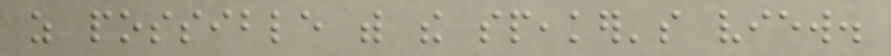as possible with the speaker's view.
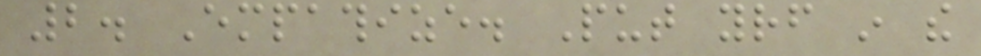2. Empathize. Put yourself in the
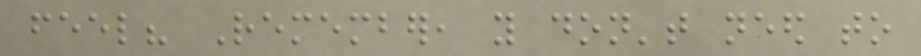feel? Remember, you don't need to
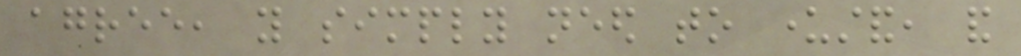agree, you simply need to understand, and
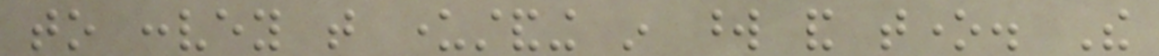to convey that understanding in word and tone. The
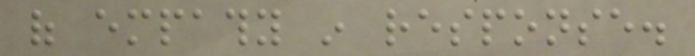of empathy in response.
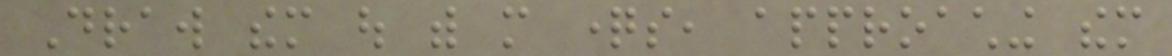Draw them out with more questions, approaching them
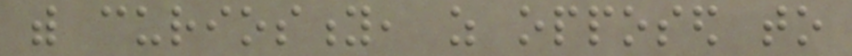with curiosity, as opposed to
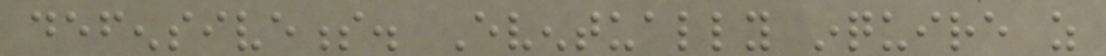defensiveness. Eventually inquire as
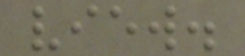view.
